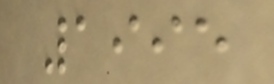1995
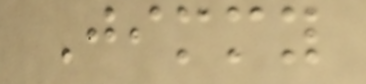Jimmy
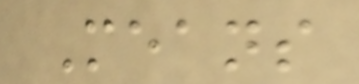Means
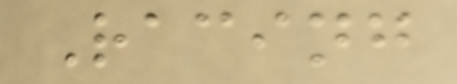Racing
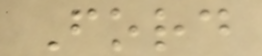Ford
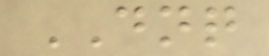DNQ
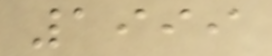1999
